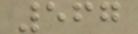567
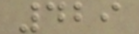429
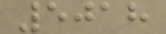5018
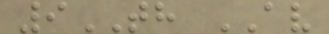9TH AV
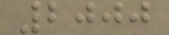2000
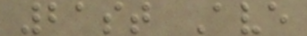21st Ave
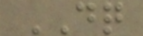DQ
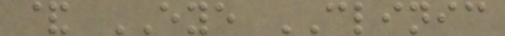& EYE CLINIC
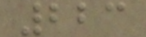223
